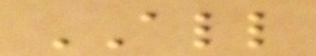ALL
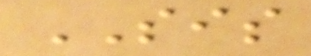SIS
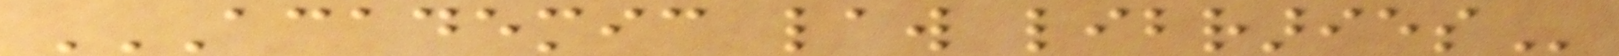ACADEMIC LAW LIBRARIES
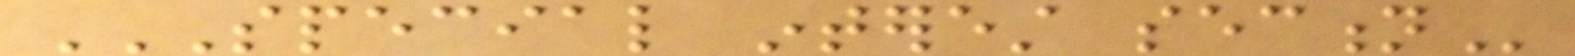SPECIAL INTEREST SECTION
